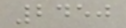2450
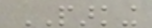PARKING
